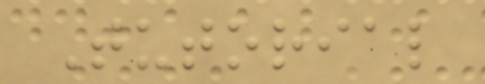Tutorial
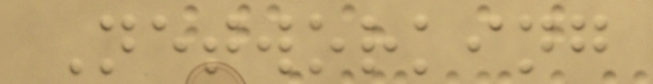Networking
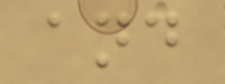and
